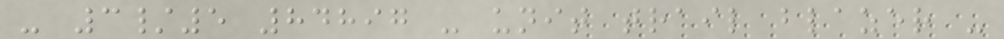- 3/5 84897 - unit trail blazer -
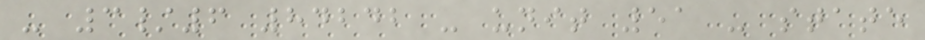- 3/6 84242 - unit 51 - state
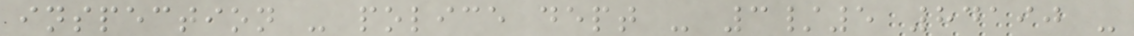inspection - police dept - 3/5 84190 -
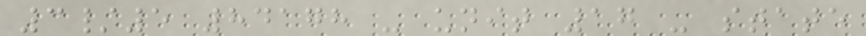3/5 84178 - unit 17 - state
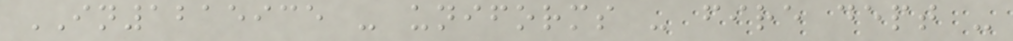IN1215935 - uniforms - fire dept -
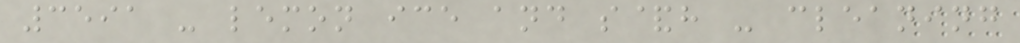3591 - lemon ice and s&h - cleaning
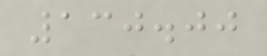130.00
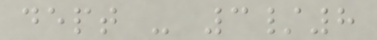dept - 3/8
